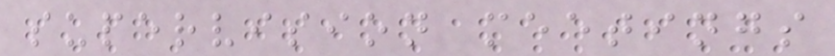supervision meetings
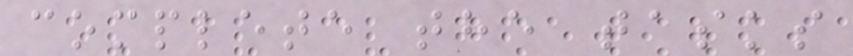complete the tasks
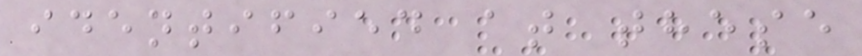identified at these
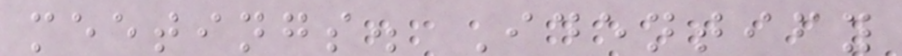meetings. Identify
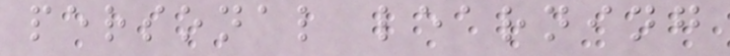personal learning
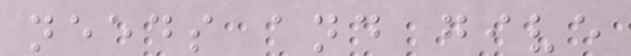needs and give
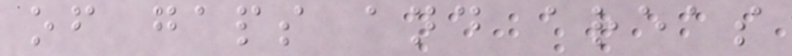of gaps and areas
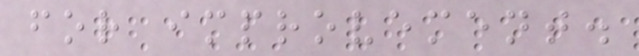for improvement.
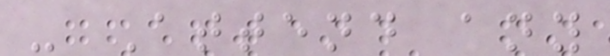- Attend any
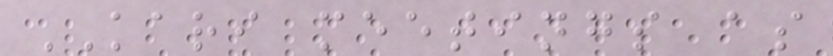KARI meetings as
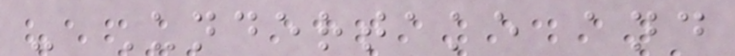- Undertake and
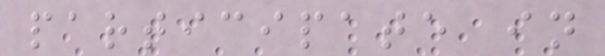participate in
